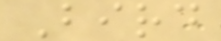Bird
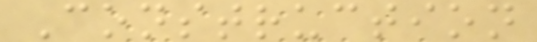Construction
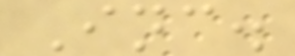Inc.
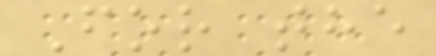For the
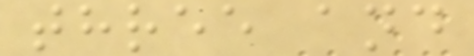three and
